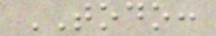TODO:
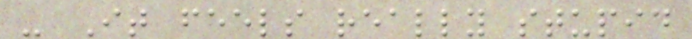- It feels really stupid
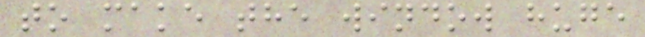to make the window huge
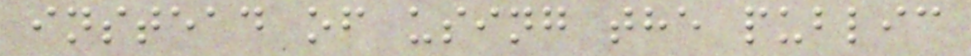instead of using the public
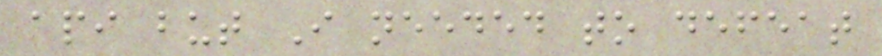api but I needed to defeat
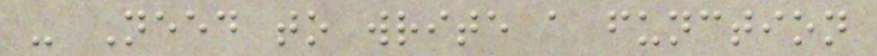- Need to write a function
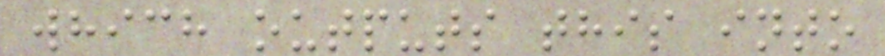which outputs this into
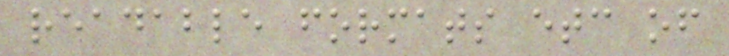readable formats etc of
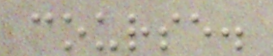course.
